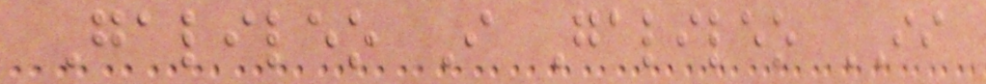Galileo I Galileo II
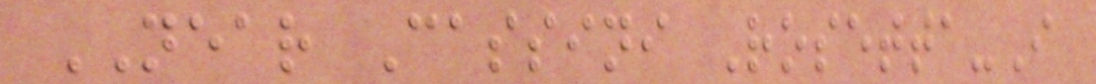NEAR Cassini Rosetta-I
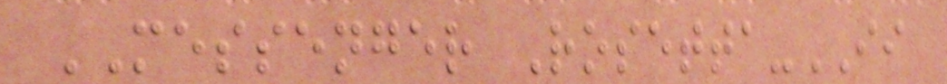MESSENGER Rosetta-II
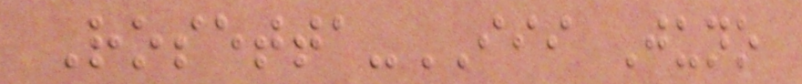Rosetta-III Juno
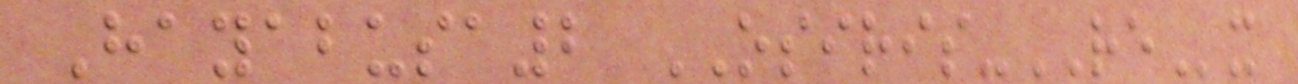Hayabusa2 OSIRIS-REx
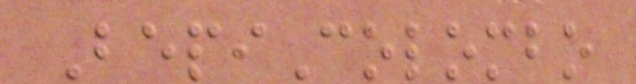BepiColombo
